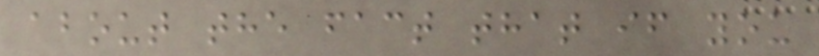about the fact that if you
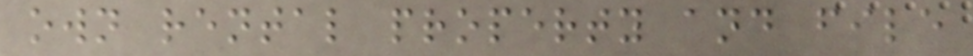own rental property and file
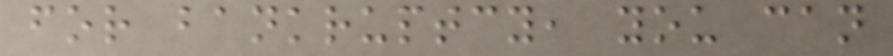for bankruptcy, you can
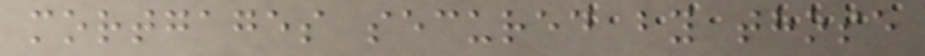mortgages secured by those
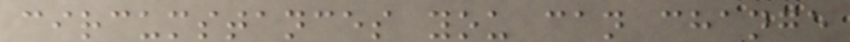circumstances you can change
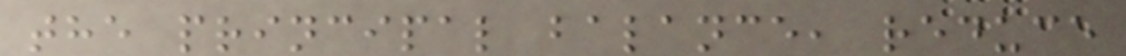the principal balance, reduce
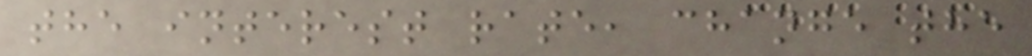the interest rate, change the
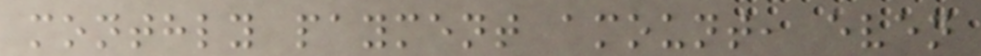monthly payment amount, even
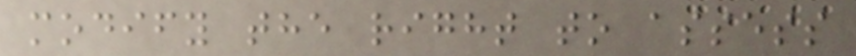modify the right to assess
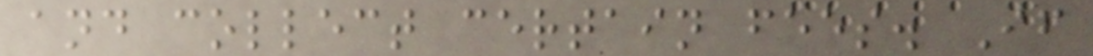and collect certain fees. If
